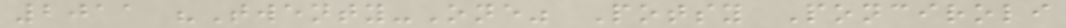2011 "Twenty-One" Potsy Ponciroli
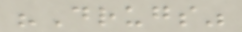"Drugs"
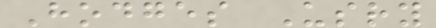Hodges Usry
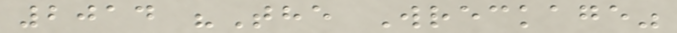2014 "The Wreckage"
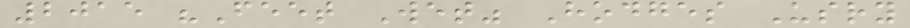2015 "Feet Wet" Hodges Usry
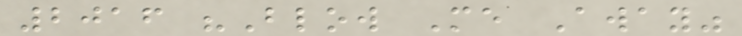2016 "Blow Me Away"
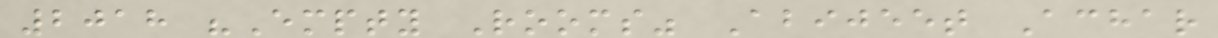2018 "Empty Rooms" Abijeet Achar
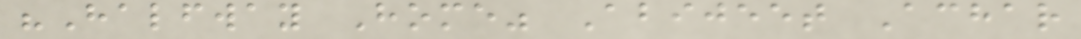"Halfway Home" Abijeet Achar
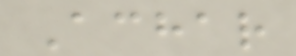Achar
